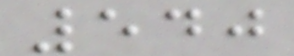540
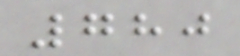780
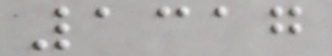1317
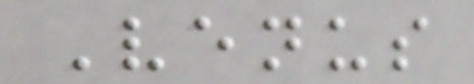Venus
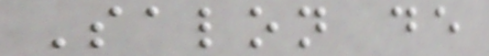Salon de
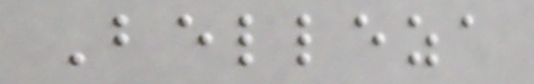Belleza
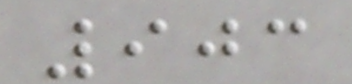903
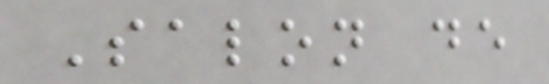Salon de
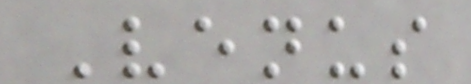Venus
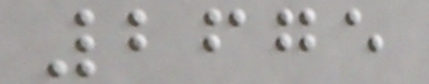2675
